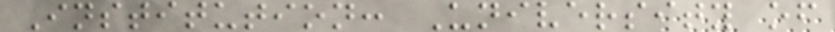Institution: University of
